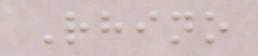Rhino
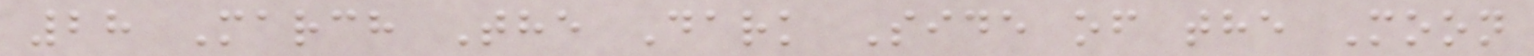28 March The Dark Side of the Moon
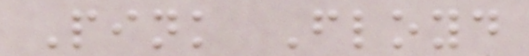Pink Floyd
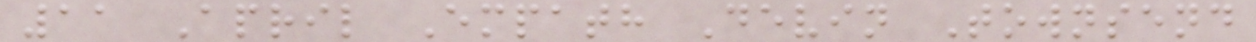11 April Empath Devin Townsend
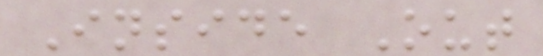Inside Out
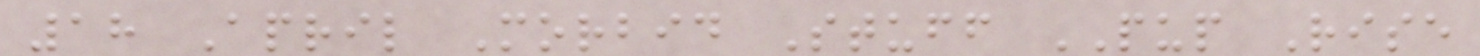18 April Morbid Stuff PUP Rise
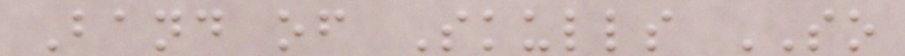Band of Skulls SO
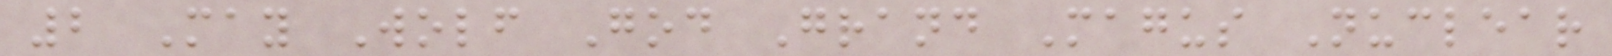2 May Wolf God Grand Magus Nuclear
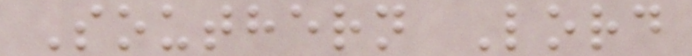Southern Lord
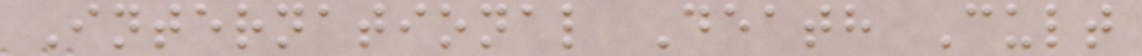International Death Cult
